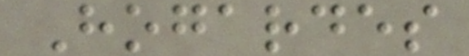Hogardes
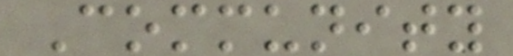Community
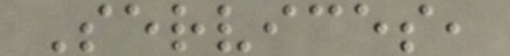Services,
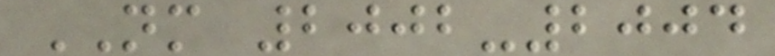NM 2002-2004
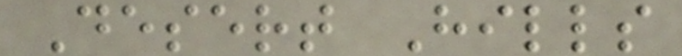Desert Hills
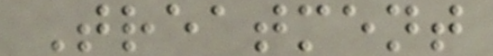Treatment
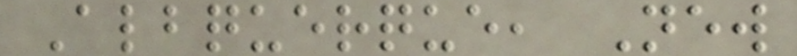Albquerque, New
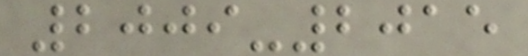2009-2015
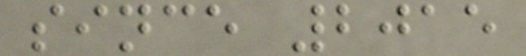since 2015
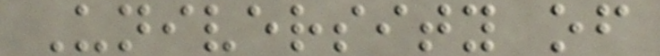University of
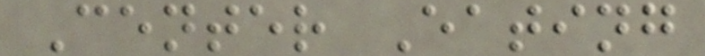Center Eating
